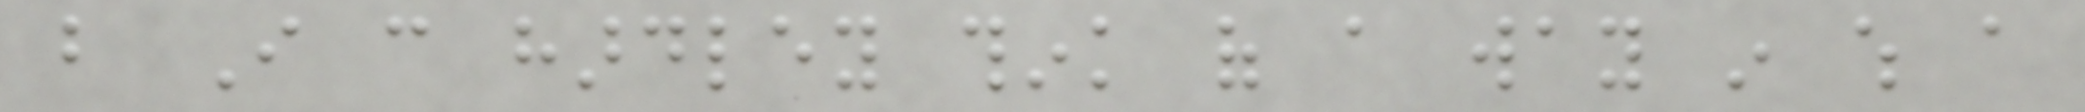but I can hardley think of a way in which a
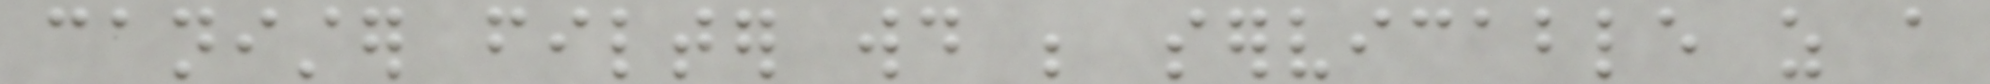canister filter would be servicable as a
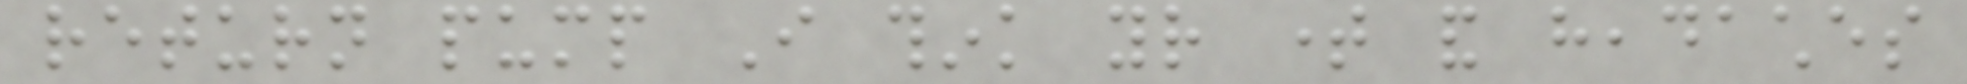return pump I think your time and headaches
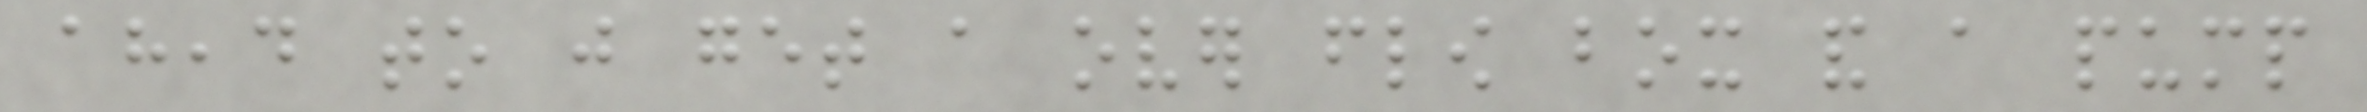ahead to just get a over flow box and a pump
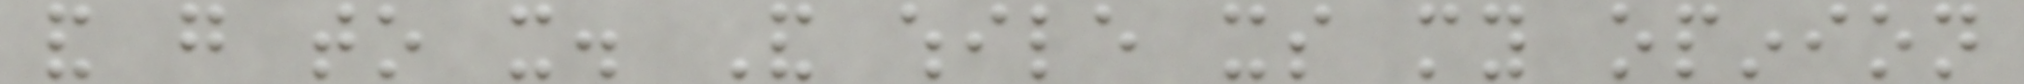and go to it. And while its my opinion
